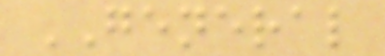GENERAL
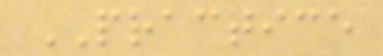PRACTICE
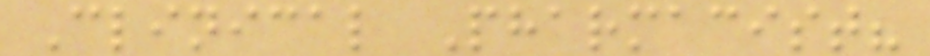Clinical Pharmacist?
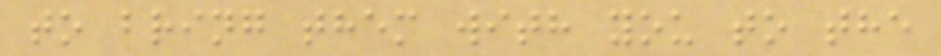to bring them with you to the
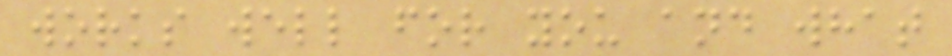works well for you and what
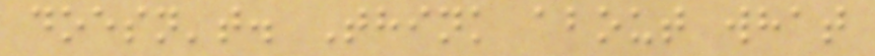doesn't. Think about what
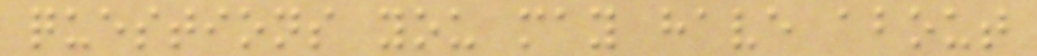questions you may have about
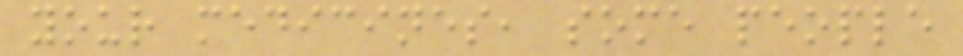your medicines, some people
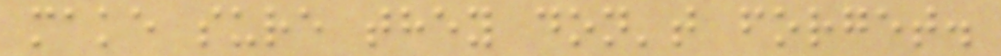make sure they don't forget.
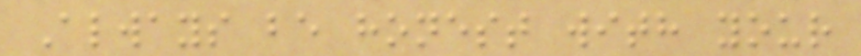Always be honest with your
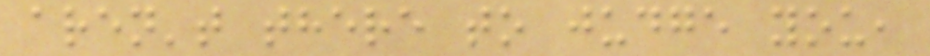aren't there to judge you,
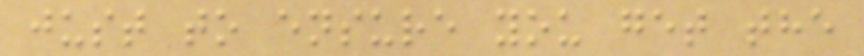just to ensure you get the
